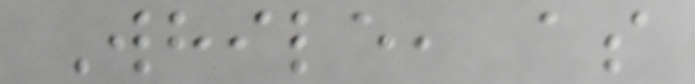While, as
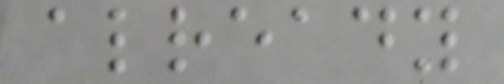already
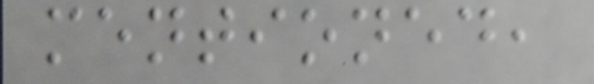mentioned,
